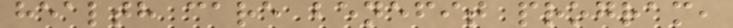health care benefit program,
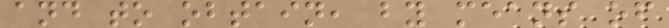and to obtain, by means of
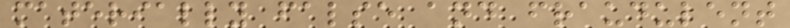materially false and fraudulent
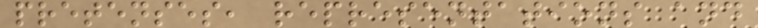pretenses, representations and
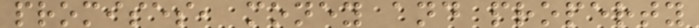promises, money and property
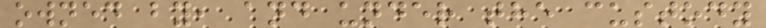owned by, and under the custody
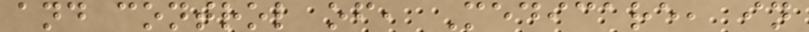and control of, Medicare, in
